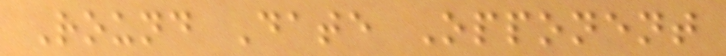Round Date Opponent
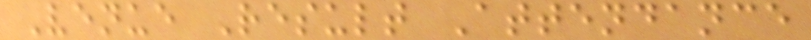Venue Result Attendance
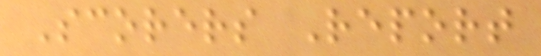Scorers Report
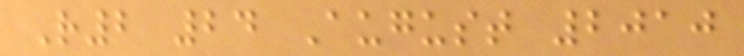R2 24 August 2010
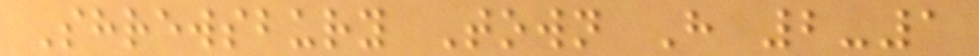Shrewsbury Town H 2-1
